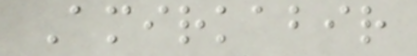Amirkabir
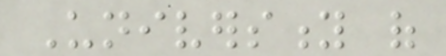University of
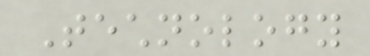Technology
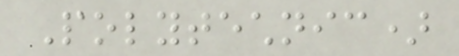Polytechnic)
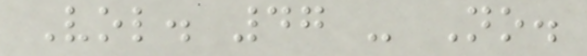Vol. 47 - No.
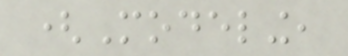(Modeling,
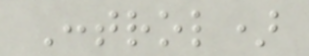Control)
